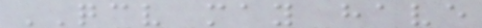QCV may have
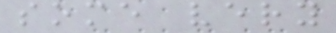some very
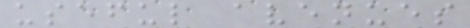useful avenues
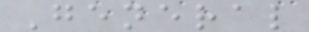General
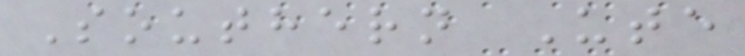Southern Ute
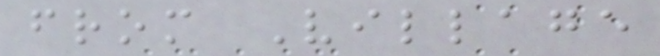from Village
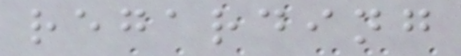regarding
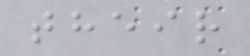their
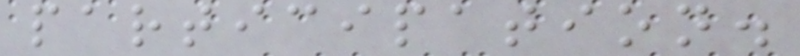participation.
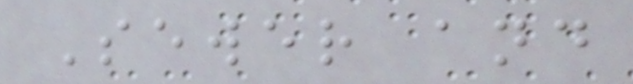Sewer and
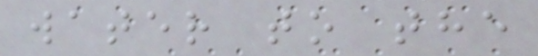water to the
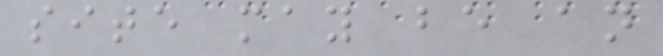site may be an
